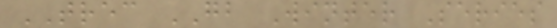TREC GB Winter Series
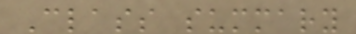Class summary
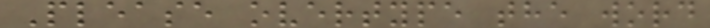Please overtype the word
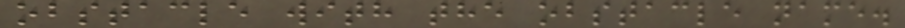obstacle with the obstacle name.
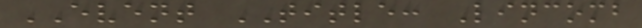EVENT TITLE: Lincomb
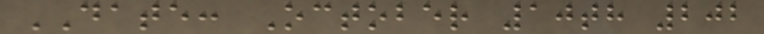DATE: October 10th 202
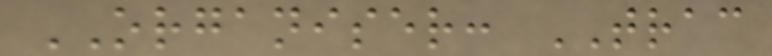ORGANISER: TRAC
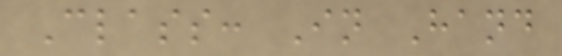Class: In Hand
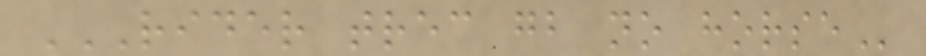RIDER TREC GB NO HORSE
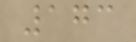173
